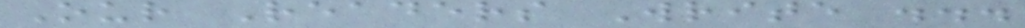Our Readers Write ...
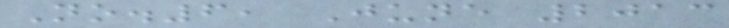No.6, June 2013
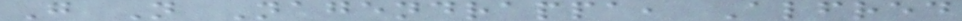G N Nagendrappa, Alfred
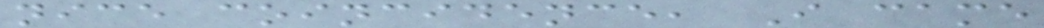nice coincidence, I came
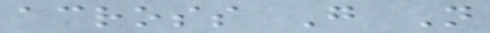across G N
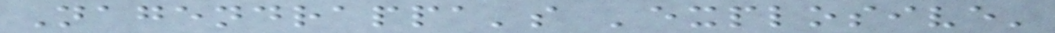Nagendrappa's 'explosive'
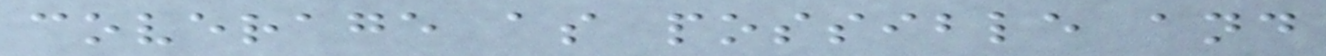coverage as possible and
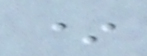*
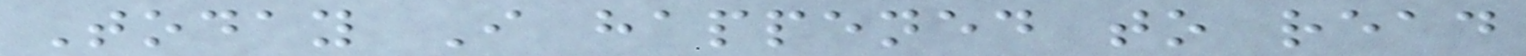Today I happened to read
